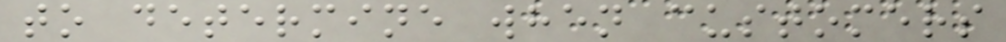to determine when customers
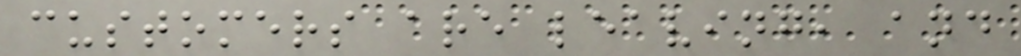customers are leaving, and
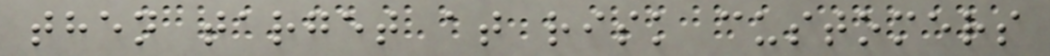then target at risk customers
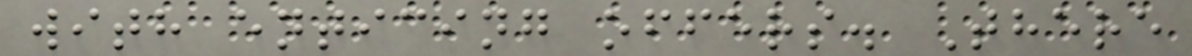with enticing offers. There
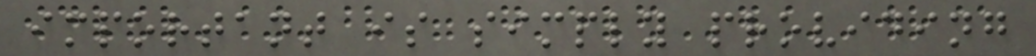important is simply providing
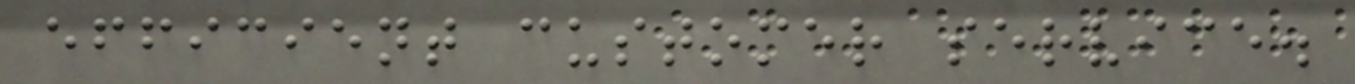efficient customer service.
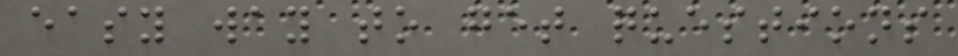easy way to get questions
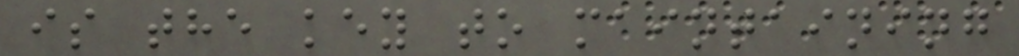is the key to maintaining
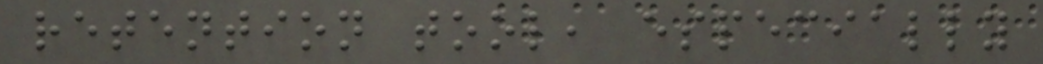retention tool, especially
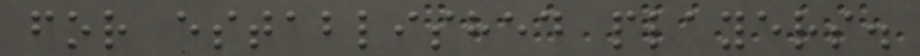for established players.
